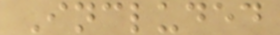Included
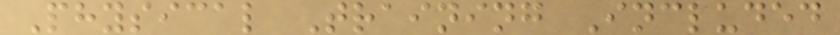Physical Training Included
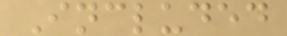Included
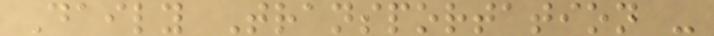Daily Transportation -
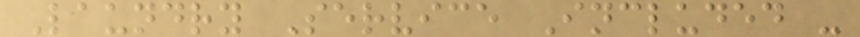Laundry Service Included -
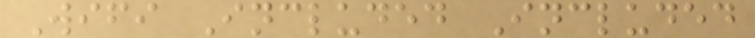Wifi Included Included
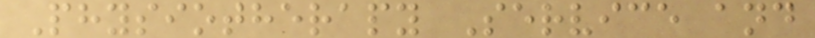Physiotherapy Service and
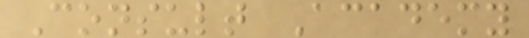Consult Academy
